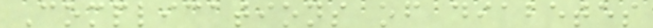Complications of diabetes
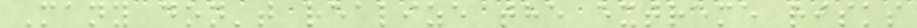Many don't realize the extreme risks
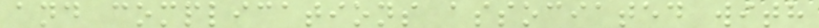and complications associated with
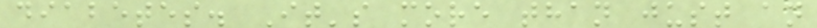diabetes. It's more than just an
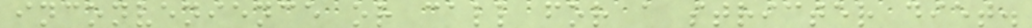inconvenience or call for a stricter diet.
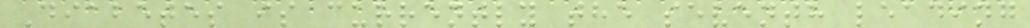Diabetes is currently the seventh leading
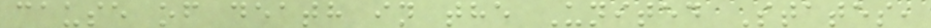cause of death in the United States,
